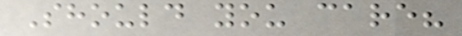Should you care?
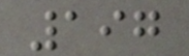197
